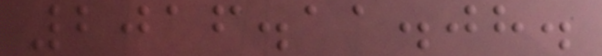2016.11.08.
